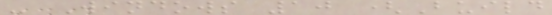- Windows 10 (Build
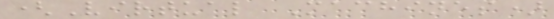(Virtual Machines)
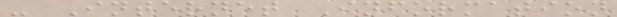- Internet Information
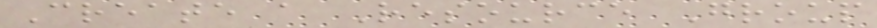Create a Resource Group
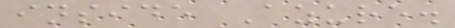inside Azure.
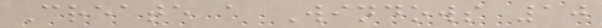Create a Windows 10
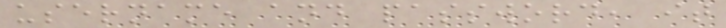username and password, it
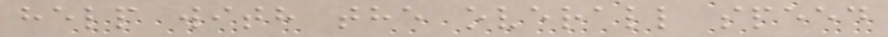help with the overall speed
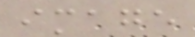image
